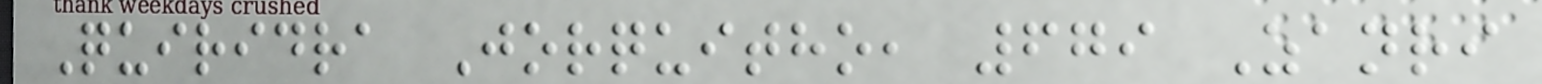Quiridra Jorquitho, 679 Zanri
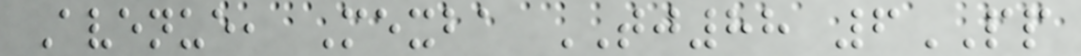Avenue, Mexba TJ88 6PP
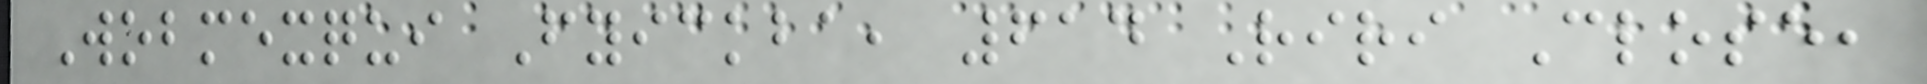Wobmexqui Fyickba, 614 Riri Close,
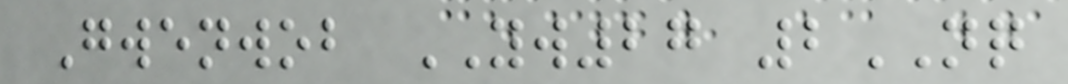Gwenwob YW27 2NQ
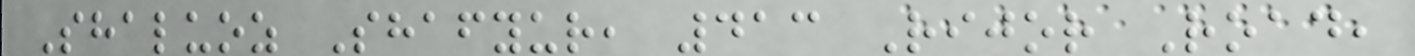Shaluoz Shafyur, 413 Rijor Road,
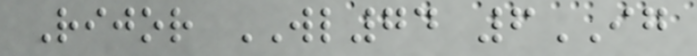Rijor WL74 6IG
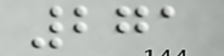271
